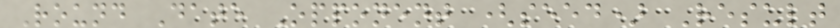Round Date Opponent (seed) Result
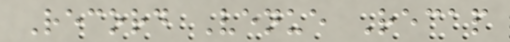Record Venue Recap
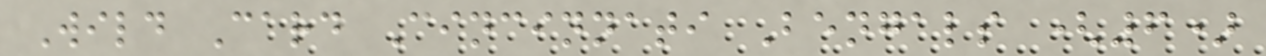Wild Card Cincinnati Bengals (6)
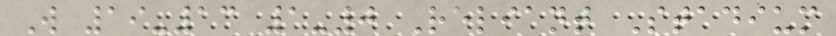W 19-13 1-0 Reliant Stadium
